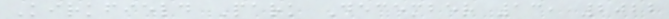Kirkfield Park December 13, 2022
